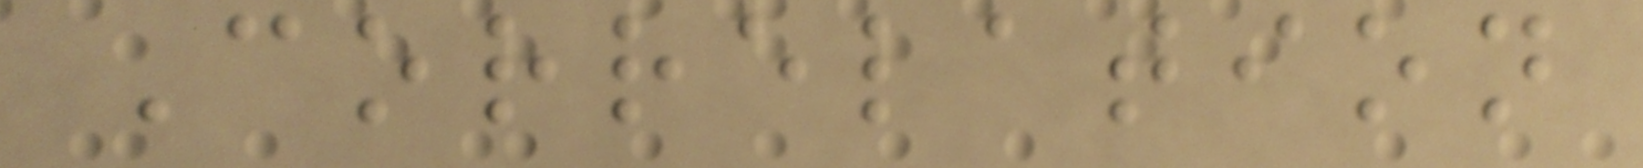Correlation
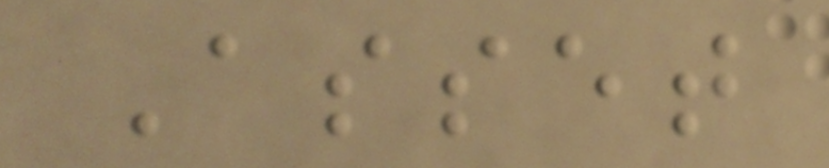Asset
